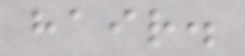hair.
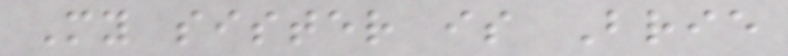My sister is Brie
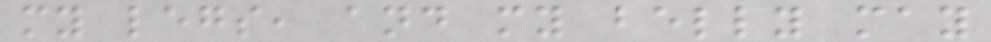my legs, and my belly may
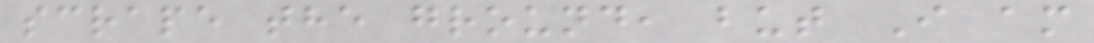scrape the ground, but I am
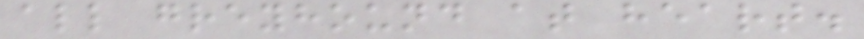all greyhound at heart.
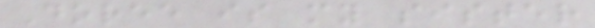Doree is my sister
